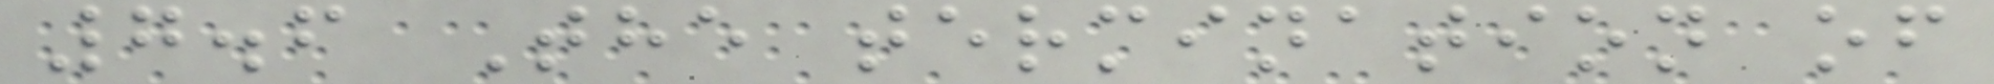7.6 The termination of
